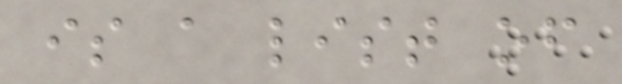is a list of
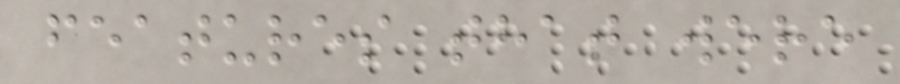features that were
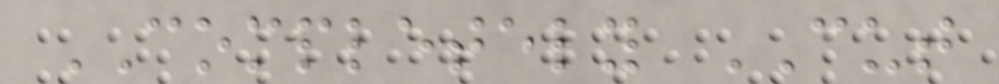COMPLETELY CUT
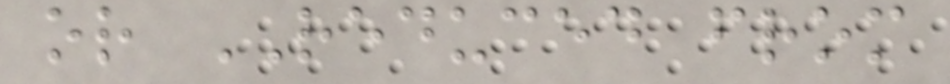or REDUCED from
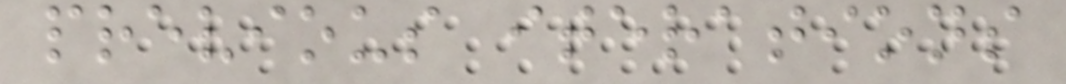previous iterations
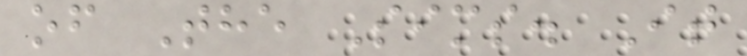of The Sims. It
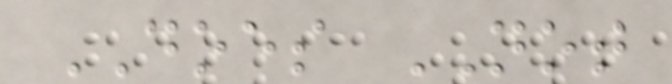DOES NOT
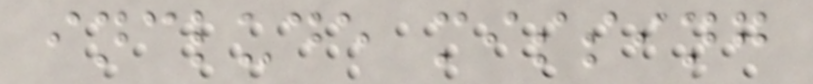include missing
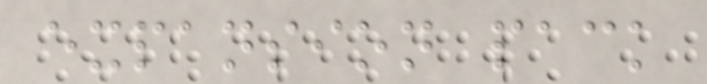expansion pack
